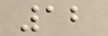12
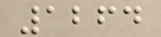1264
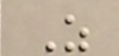Z
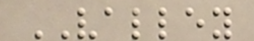VALLEY
